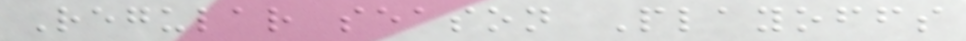Regular season Playoffs
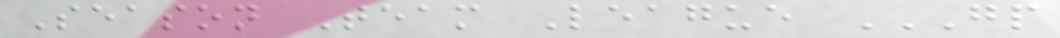Season Team League GP
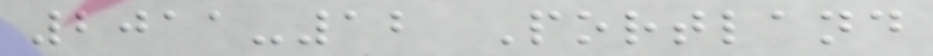2011-12 Portland
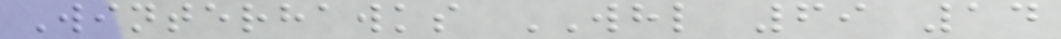Winterhawks WHL 69 14
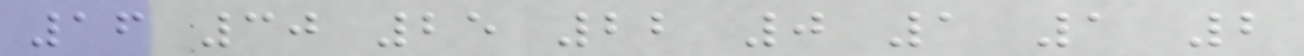16 30 25 22 0 1 1 2
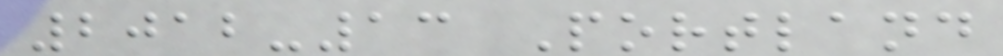2012-13 Portland
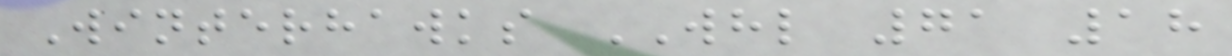Winterhawks WHL 71 18
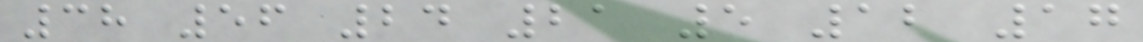38 56 24 21 5 12 17
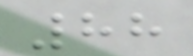88
